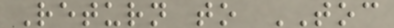Return to TOC
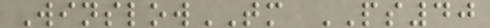WinslowTM PS40
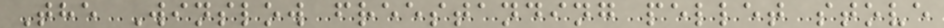The Winslow freestanding pellet stove
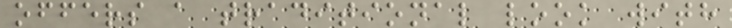offers a traditional look with
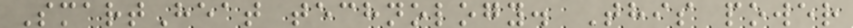SmartHeat technology. This power
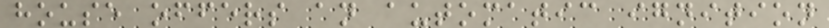house offers an automatic ignition
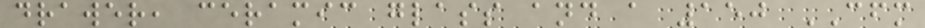drawer, ceramic glass and a 150 CFM
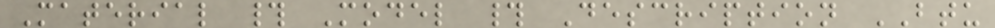Material # Model # Description BTU
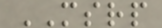MSRP
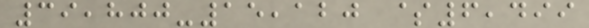39,800-15,120 $6,499
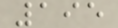195
